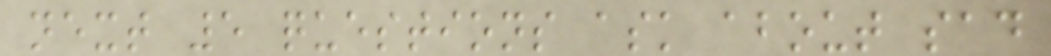next 5 questions ask about sad
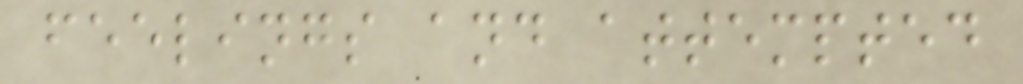feelings and attempted
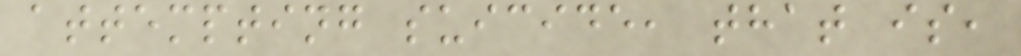attempting suicide, that is,
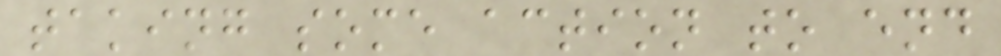taking some action to end
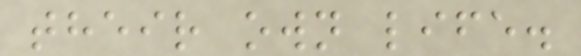their own life.
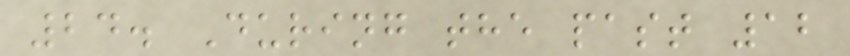24. During the past 12
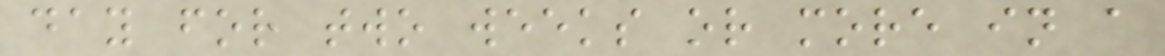day for two weeks or more in a
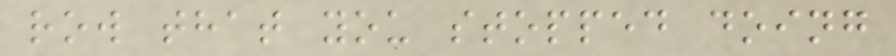row that you stopped doing
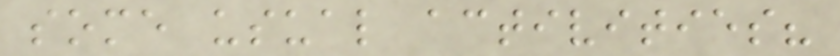some usual activities?
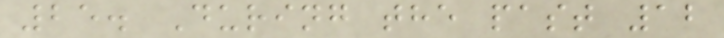25. During the past 12
